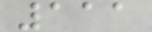111
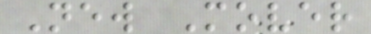New Mover
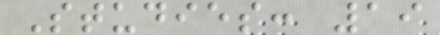Studies: 19
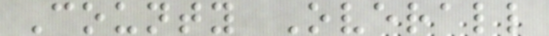County Overall
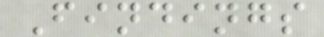Findings
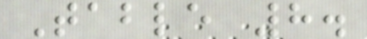Table 8.
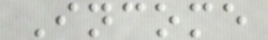Income
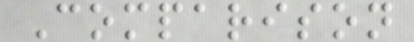Comparison
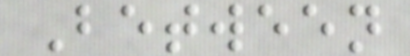Between
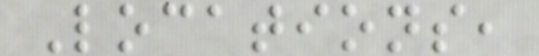Locations,
